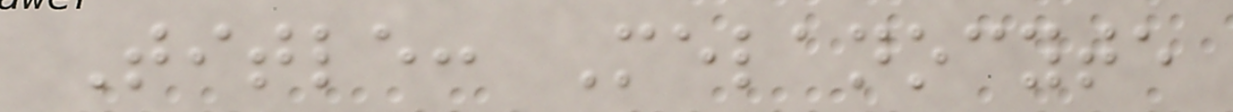Title: Melanocyte
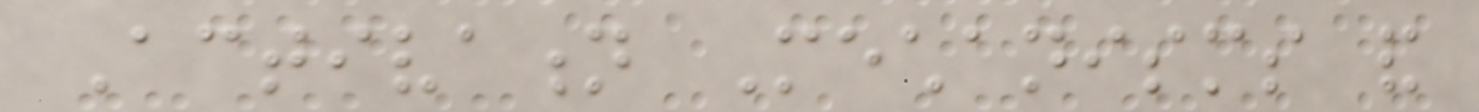Activation Mechanisms and
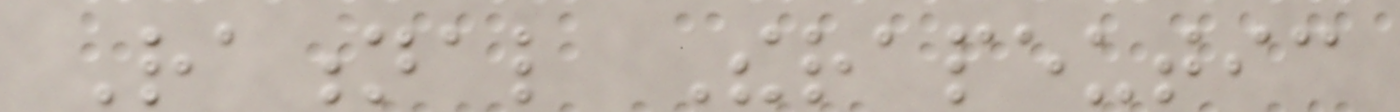Rational Therapeutic
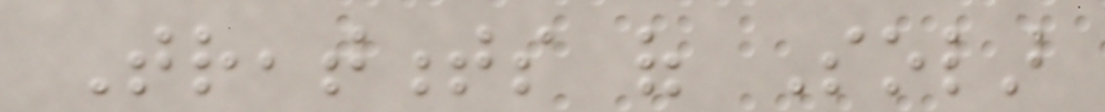Treatments of Solar
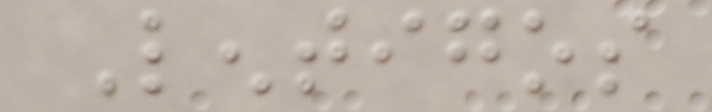Lentigos
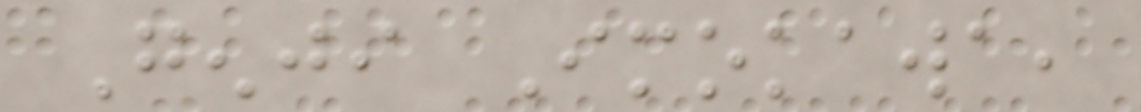Genji Imokawa,
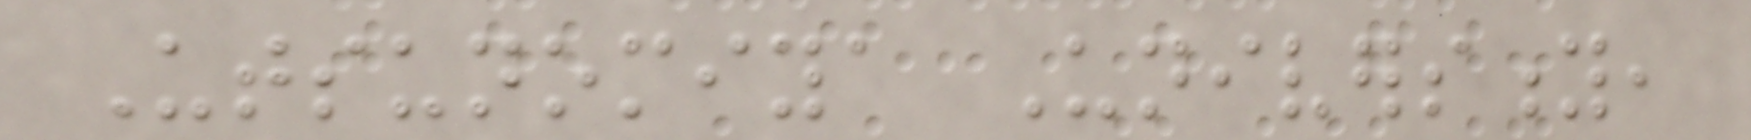Utsunomiya University,
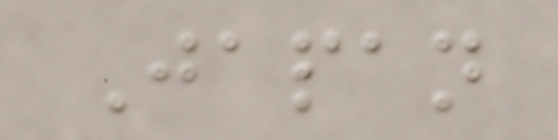Japan
